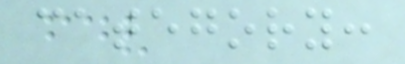category:
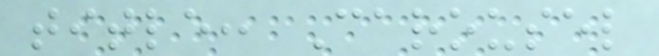title: Carousel
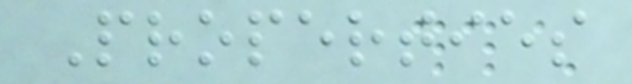Properties
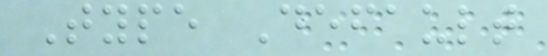Type Default
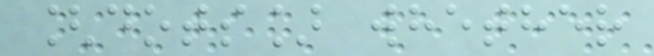[dots] whether
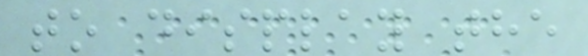to display the
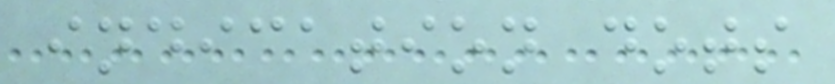indication dots
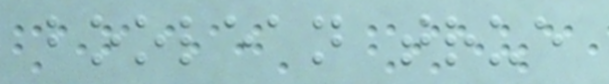boolean true
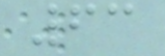63
